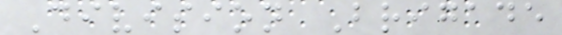Division Brigade
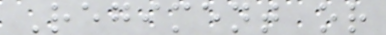Regiment or
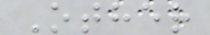Other
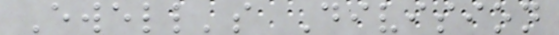Ewell's Division
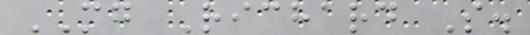MG Richard S.
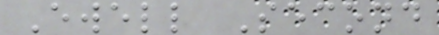Ewell Second
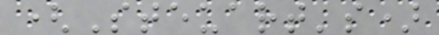(Steuart's)
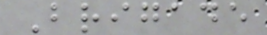Brigade
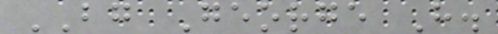BG George H.
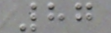87
